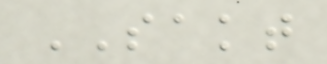SAKT
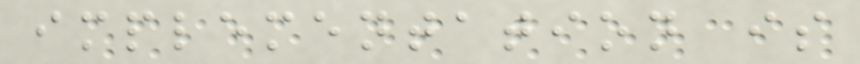implementation is
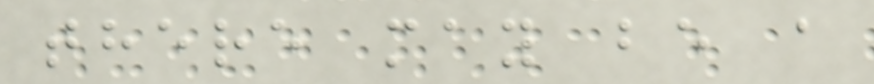there may be a
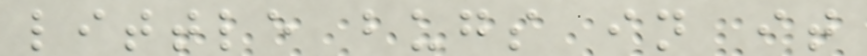little bugs in it
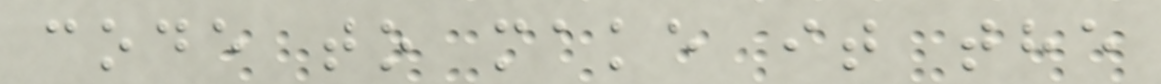code to make it the
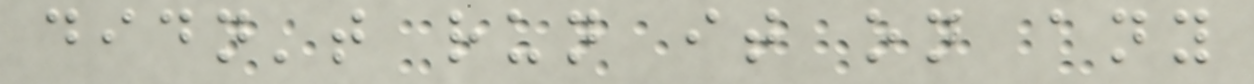didn't run it on any
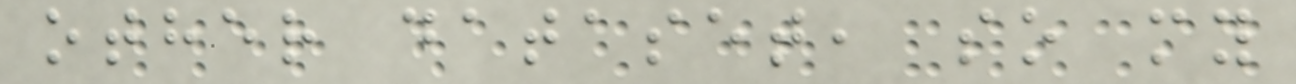other dataset, so my
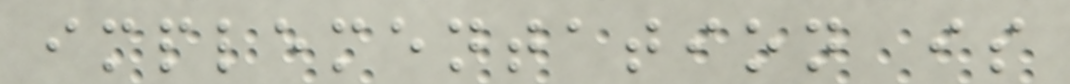implementation is
